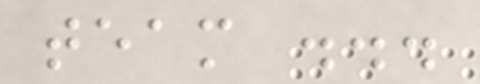team ...
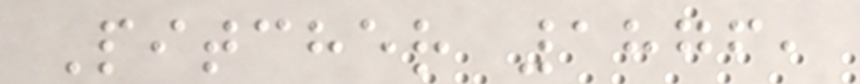Pitcher 1876,
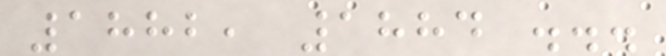1882, 1884 ...
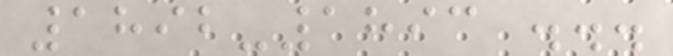1892-1893 ...
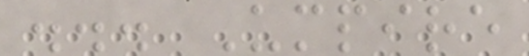... Umpire
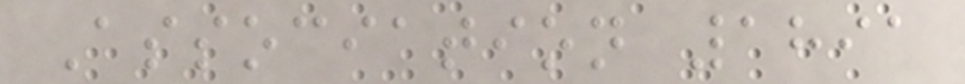Association 1891
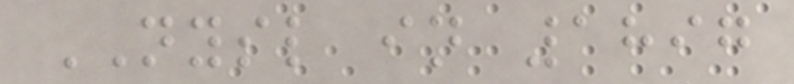NYSL in 1897
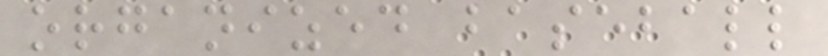organized baseball
